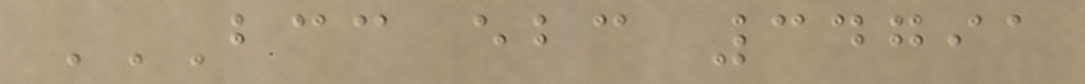BCC EBC 34791
